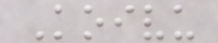Koivu
